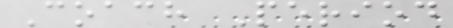Coach Period
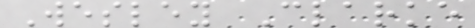Wesley Clarke
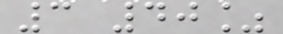3 40%
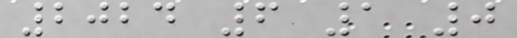2024 6 1 0
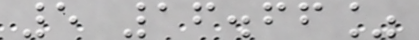5 16.66%
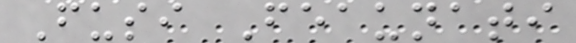Fusi Feaunati
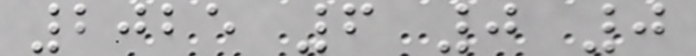2025 6 0 0
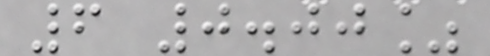6 0.00%
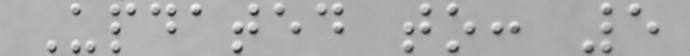Updated to: 5
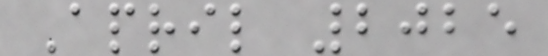April 2025
